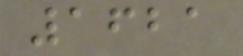1621
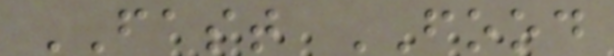FAST FOOD
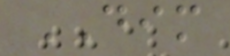DIM
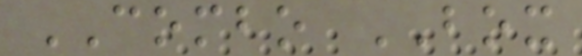COMBO BOX
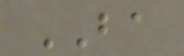BA
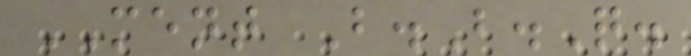MENT B.B.Q.
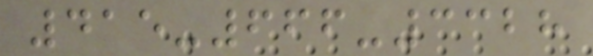415-666-3328
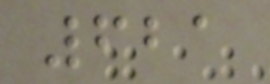621
